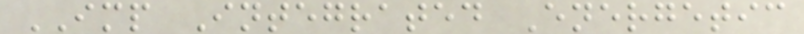IMP Integrated Energetic
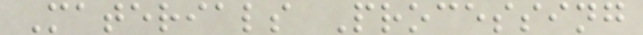Materials Processing
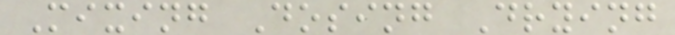Mixing Dosing Drying
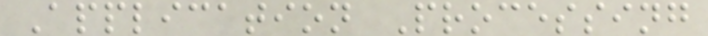Application Processing
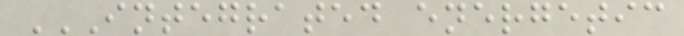INTEGRATED ENERGETIC
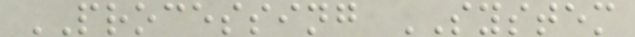PROCESSING SYSTEM
